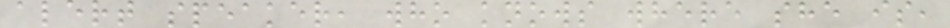alert speaker, who knows where she is,
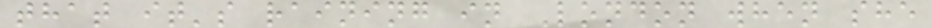that it's raining in London when she
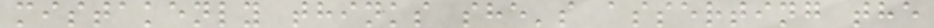mistakenly thinks she's asserting the
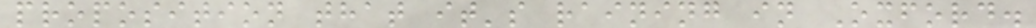proposition that it's raining in Oxford.
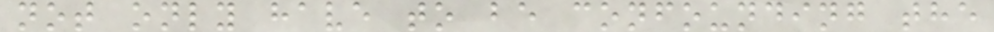not only have to be confounding the
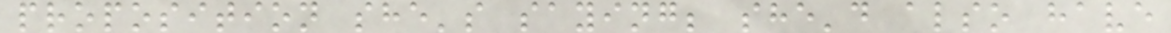proposition she's saying; she'd also have
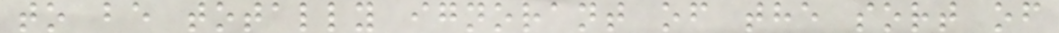to be totally ignorant of the sort of
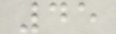45
